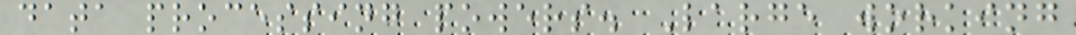data processing powers. Large working
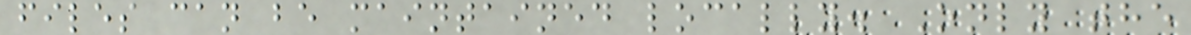files can be maintained locally. Only the
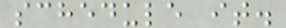schedule it.
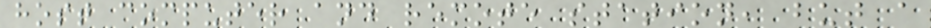host computer and remote station, but a
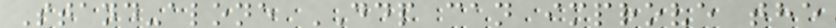Stand-alone DDP can improve the
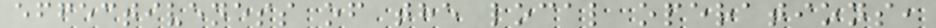effectiveness of the local operations,
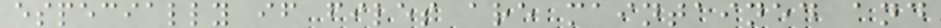especially if files are maintained and
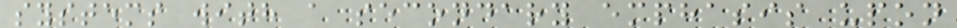systems with a secondary emphasis upon
